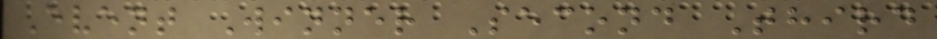Event Winner Second Third
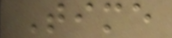Time
